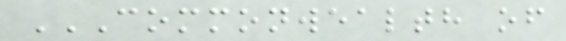COMMONWEALTH OF
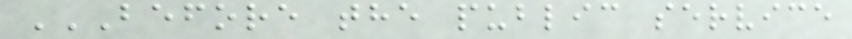BEFORE THE PUBLIC SERVICE
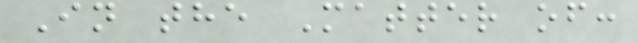In the Matter of:
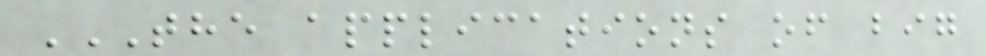THE APPLICATIONS OF BIG
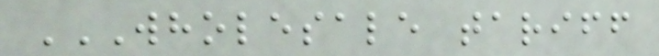WHOLESALE TARIFF
